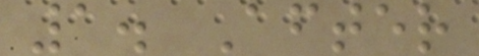1. After
